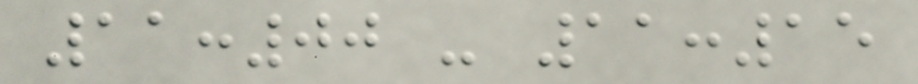11:00 - 11:15
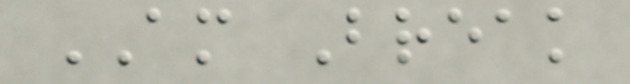AM Break
